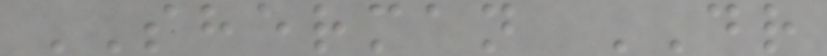SHERMAN DR
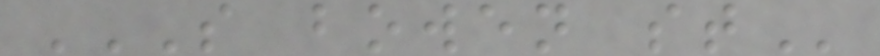S BOWEN ST
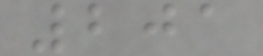201
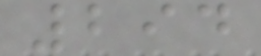294
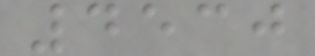4530
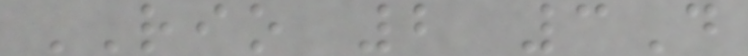RIO 2 3D
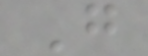G
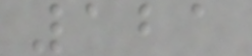121
